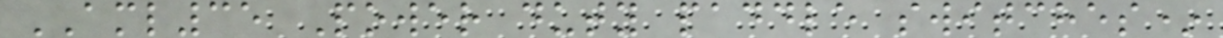AML35 Power duty paddle switches*
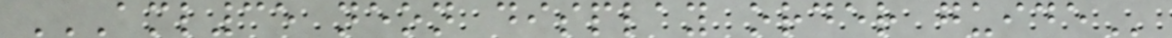AML35 NEON DISPLAY ORDER GUIDE
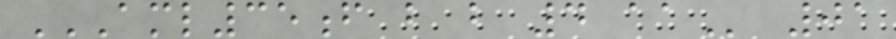AML35F B B 4 AA 01
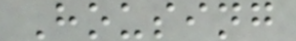Housing
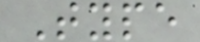Type
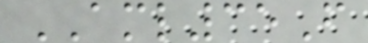AML35F
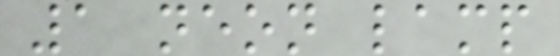1 neon lamp
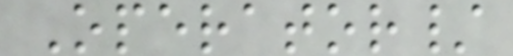Operator/
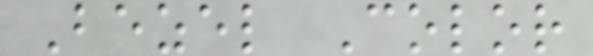Bezel Color
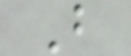B
